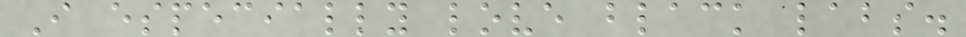I especially love black labs.
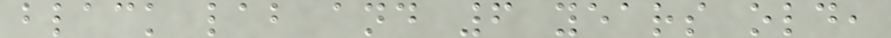black lab and 6 years old,
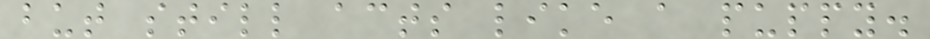but still acts like a puppy.
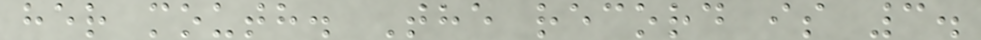her mouth. The record is 3.
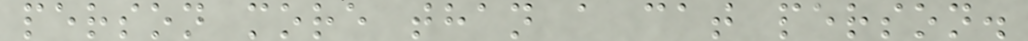person more than a cat person.
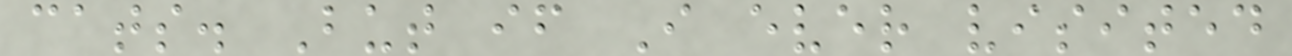cats. But if I ever visited
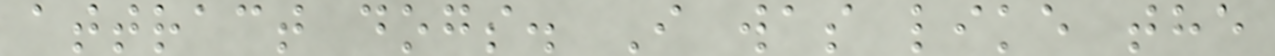attract dogs. I was like the
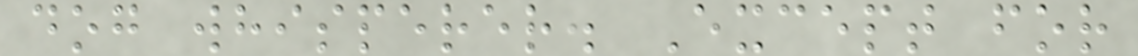dog whisperer. Except for
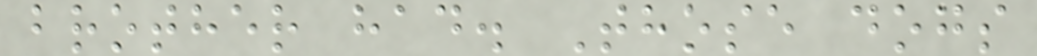brother had. Those dogs
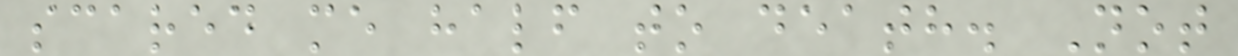scared me half to death. Not
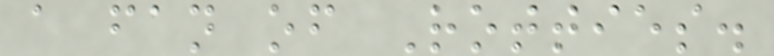a fan of Rotties.
